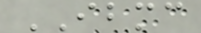IBMC
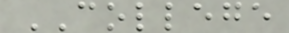COLLEGE
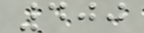400
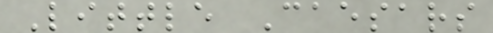Little Caesars
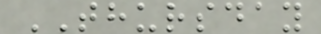THURSDAY
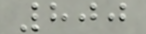800
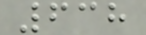638
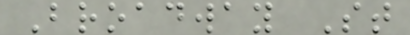Broadway St
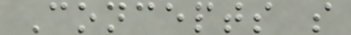Concepts s
